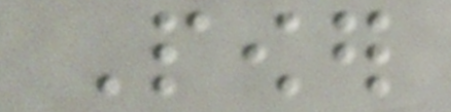Power
